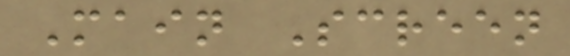Main Screen
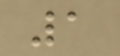1
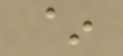~
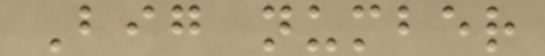Big number
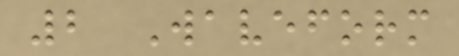2 Waveform
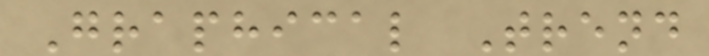Graphical Trend
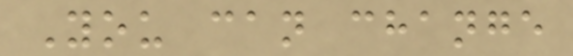You can change
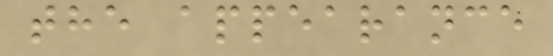the appearance
